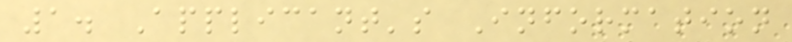1. Applicant's Information
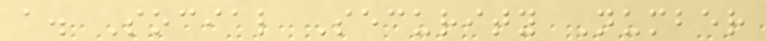a. Social Security Number
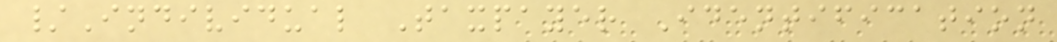/Individual Taxpayer Identification
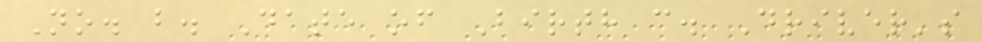No. b. Date of Birth c. Driver's
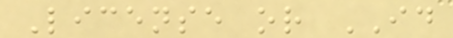License or ID
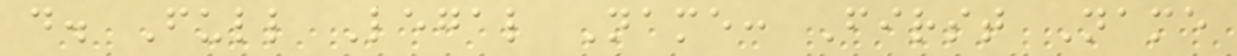d. Full Legal Name: First Name
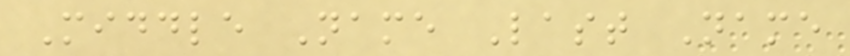Middle Name Last Name
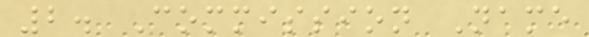2. Commission Name
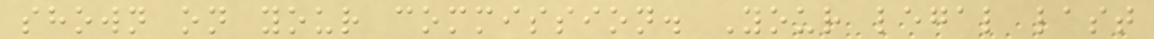shown on your commission. Your legal last
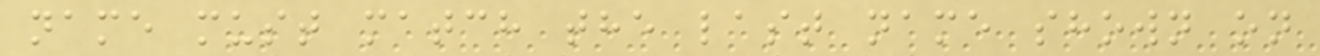name must match the last name shown on
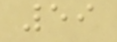59
